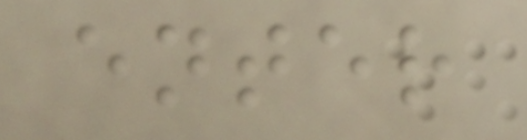enter
